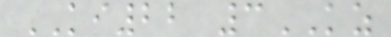KI22 3KZ
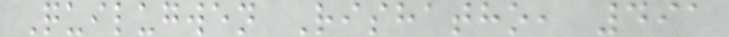Quilugwen Rishatho, 491
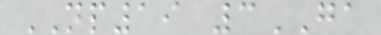NP19 3GA
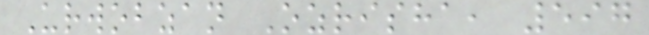Urwobzan Ozrisha, 597
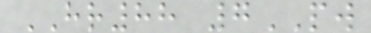HR88 7PW
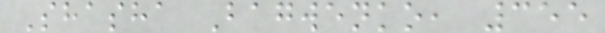Shasha Bagwenko, 355
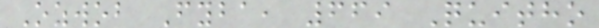Ozwob Fyba, 669 Quitho
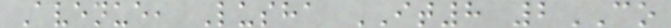Avenue, Lusha IT8 2CO
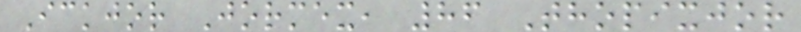Ickjor Jormex, 86 Thopixjor
